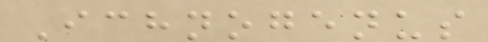Ichnogenus
